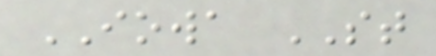IOWA ST
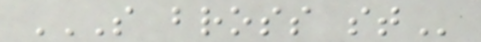S BROSS ST
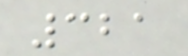321
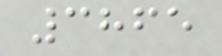3865
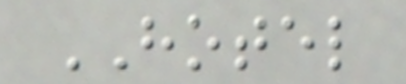HOTEL
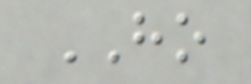HO
